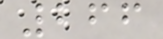266
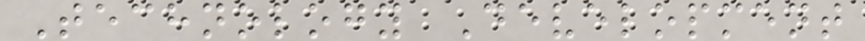Technology Development
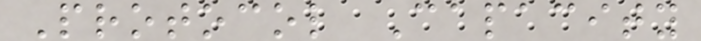Protocol Capacity
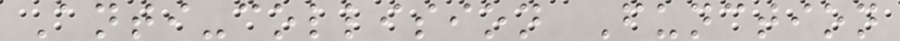Anti-collision Function
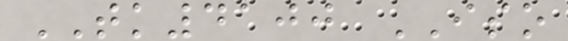TK4100 ISO
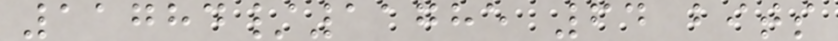11784/11785 64 bits
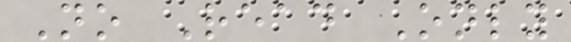No Read Only
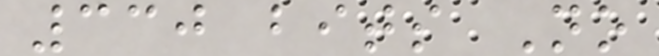330 bits No
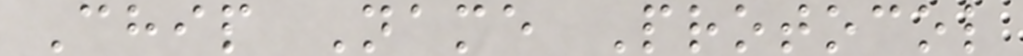Chip Name Protocol
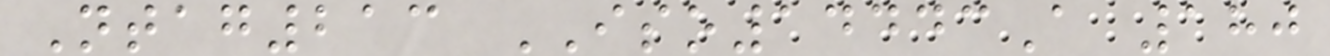Ntag213 ISO14443A 180
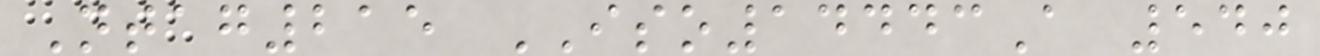Ntag215 ISO14443A 540
